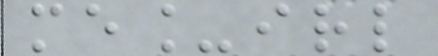me_irl
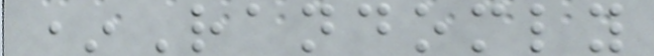*Randomly
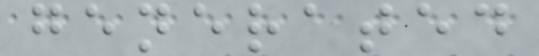generated
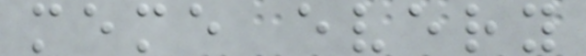meme every
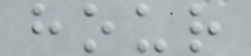hour
